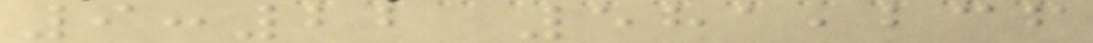9:22 581,236
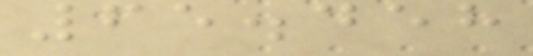65.458
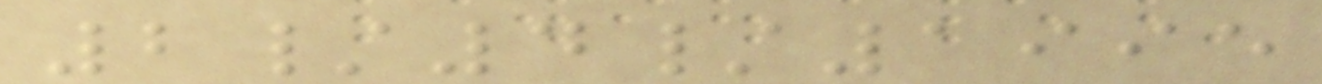2/4/1995
